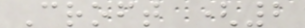Croft (2
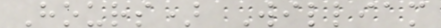Hours) William
